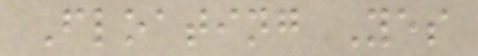Floating Yes
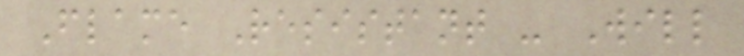Flame Resistant - Will
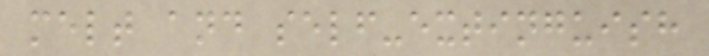melt and self-extinguish
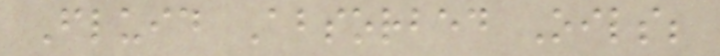Fluid Absorbed Oils;
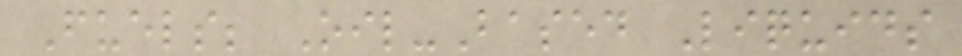Fuels; Oil-Based Liquids
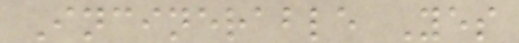Incinerable Yes
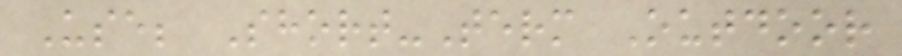Use; Short-Term Outdoor
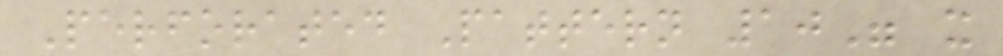Perforated Pattern 10" x
